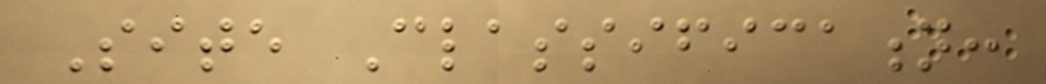Site Classification:
